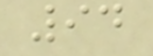94
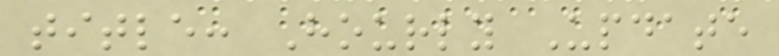title: Hourly Update
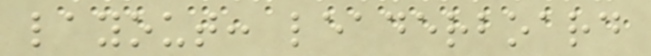layout: leaderboard
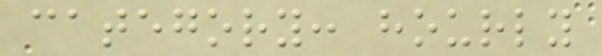category: hourly
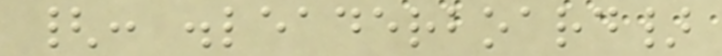{: .leaderboard}
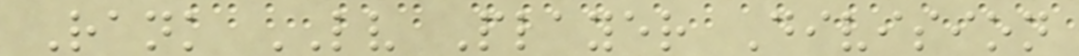Rank LV Player Division
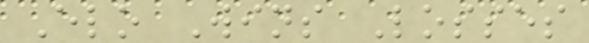Elo Wins Losses
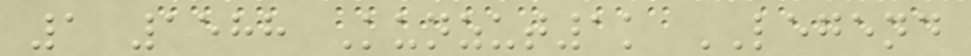1 1588 Kunzut1k LEGEND
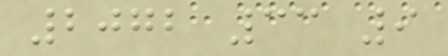2072 33 9
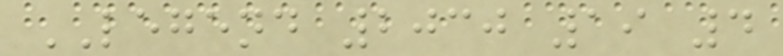LEGEND 2030 19 4
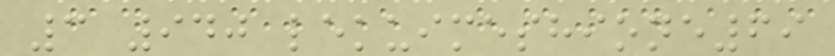3 940 lekuimeshione69
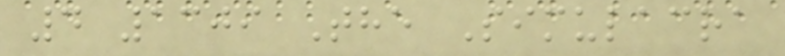4 1309 The Simulacra
